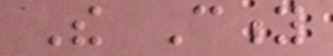The City
